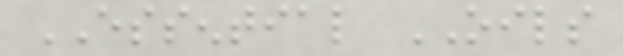ESSENTIAL OILS
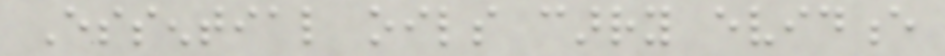Essential oils carry evidence
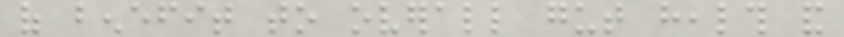of benefit to overall gut health and
